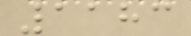1183
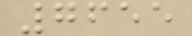7655
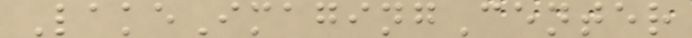LakeImagingCenter
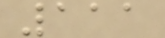111
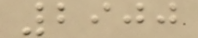2900
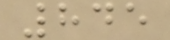845
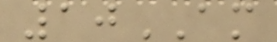10AM
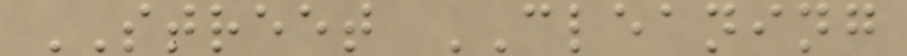STREET CLEANING
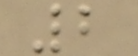2
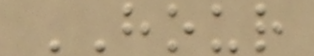HOUR
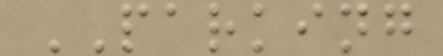PARKING
